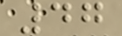47
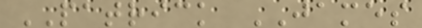PATRICK JAMES
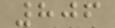806
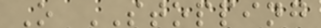O STOPPING
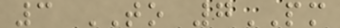3 TO 7PM
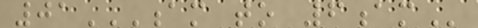01AM TO 6AM
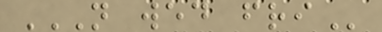N WED FRI
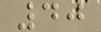40
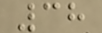38
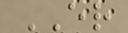ER
